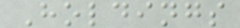Holdings
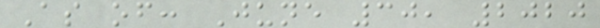As of: June 30, 2020
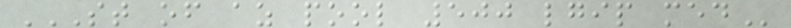ST OF AZ POOL 500 LGIP MED
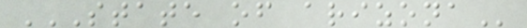STATE OF ARIZONA
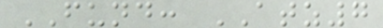FUND: ATZ7
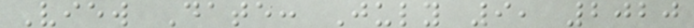View Date: July 9, 2020
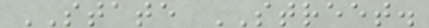STATE STREET.
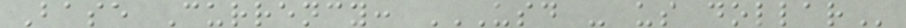Base Currency: USD - US DOLLAR
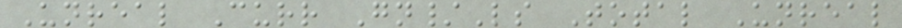Unreal Curr Gn/Ls Total Unreal
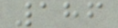186
